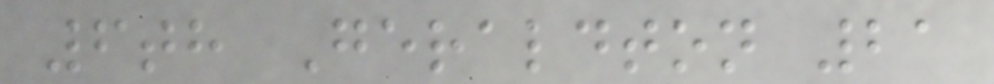6th Geraldton 21
